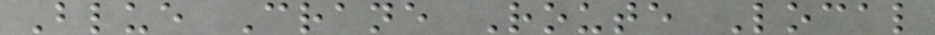Blue Crane Route Local
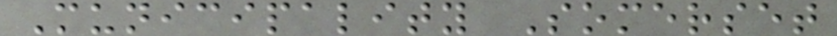Municipality Somerset
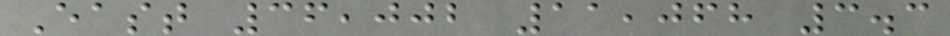East 36,002 11,068 3.3
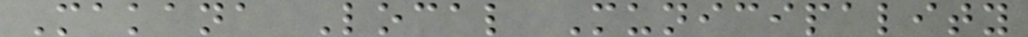Makana Local Municipality
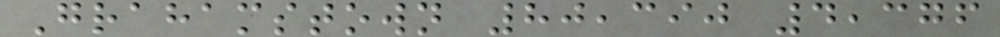Grahamstown 80,390 4,376
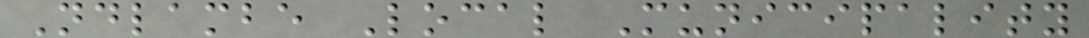Ndlambe Local Municipality
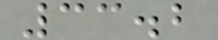33.2
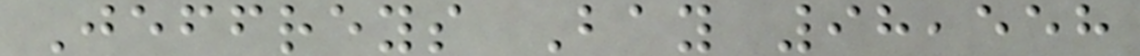Jeffreys Bay 98,558
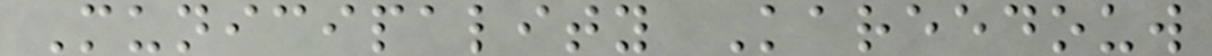Municipality Kareedouw
